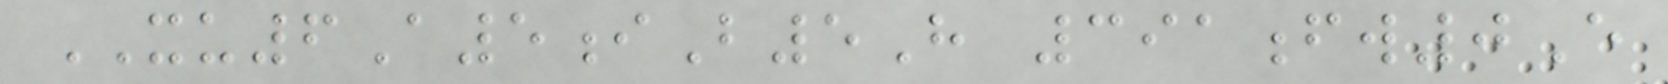XU6A5iB5H 391fw0E
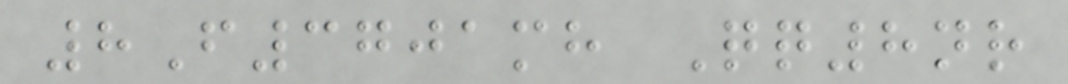8F3701mh Qq8nr
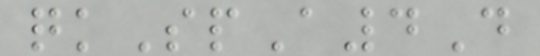qkSpA4D
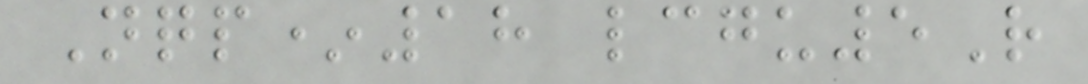Nqp*18 lcgu5R
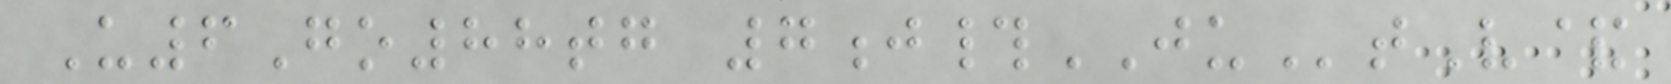U6Go88tg 7j#JUtV&
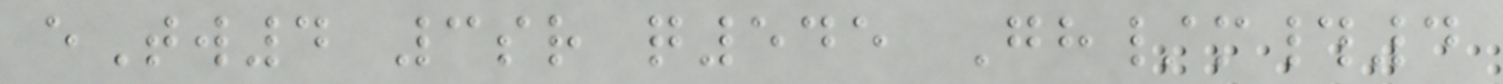eTw4 3sr q545 Gh/m#4
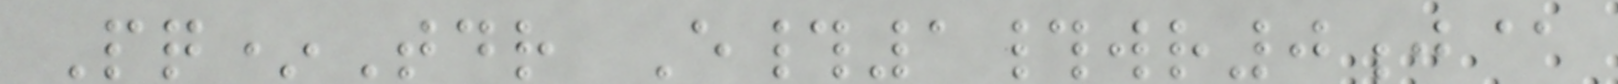Pq*Tdr E#1#wr0j@
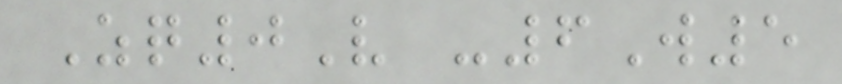Zq0V -6W5
